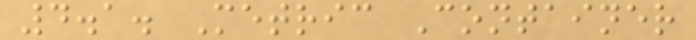4.1. Metric Container
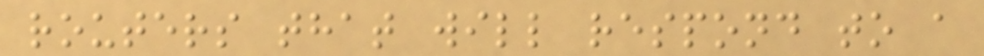routers that will respond to a
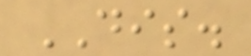DIS.
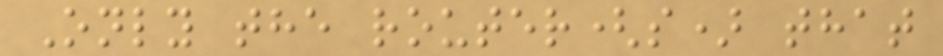Only the router(s) that
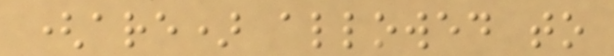(are) allowed to
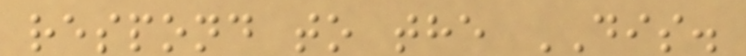respond to the DIS.
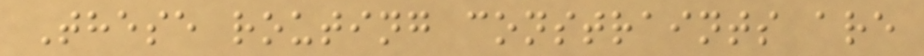These routing constraints are
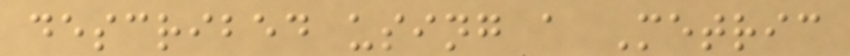described using a Metric
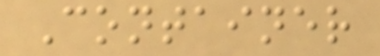Container
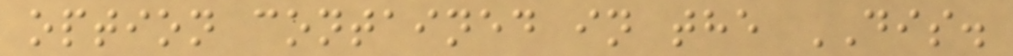option contained in the DIS.
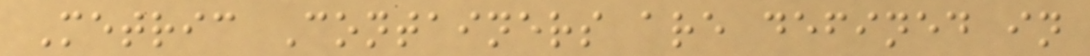Metric Containers are defined in
